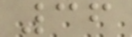36
